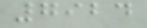7924
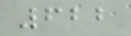622
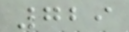729
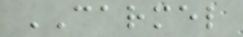CARMEL
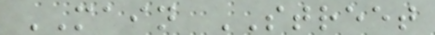MAIN STREET
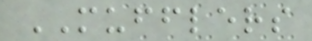MUFFLERS
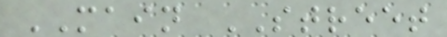MAIN STREET
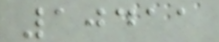10411
